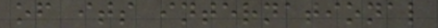of its international
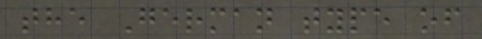the German type of
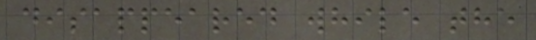disappeared while the
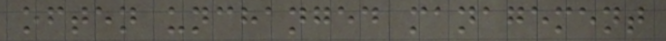often unchanged management
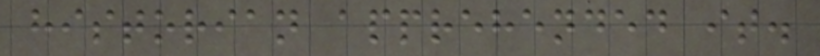historian apprehended it.
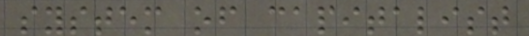system of capitalist
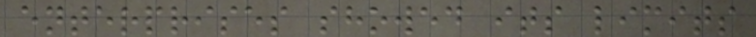enterprises showed its limits
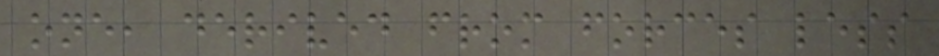one, derived from forces less
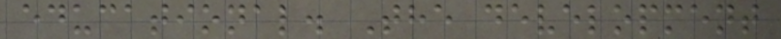educational. The development
